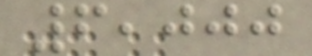6,000
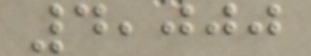4,000
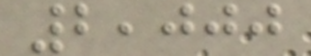2,000
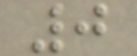0
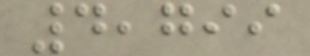4,799
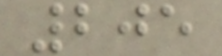205
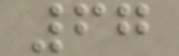67
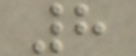8
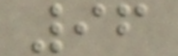96
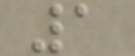1
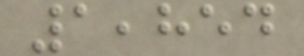1,854
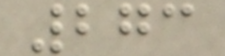273
